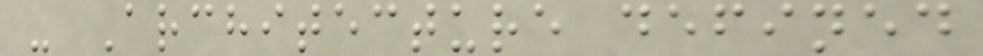- Architecture defined
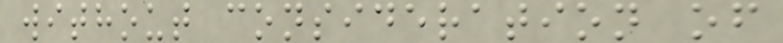without consideration of
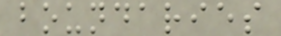boundaries
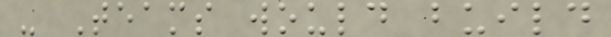- Teams would build
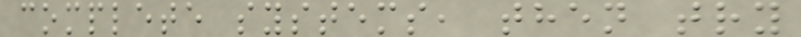complete systems, then try
